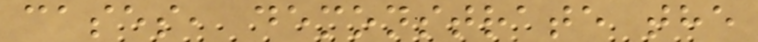cases, demonstrate the
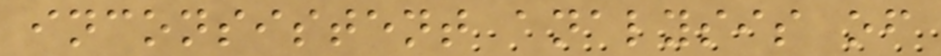inconsistent analysis of
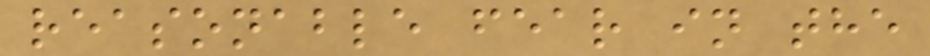reasonable fear in the
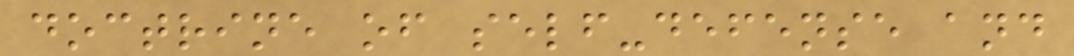doctrine of self-defense and
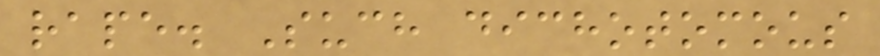rape. Such dichotomous
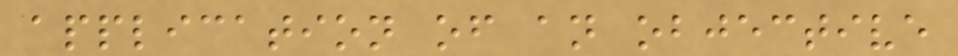application of an objective
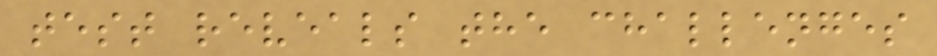test reveals the challenges
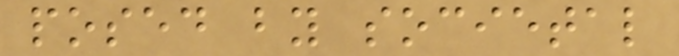posed by societal
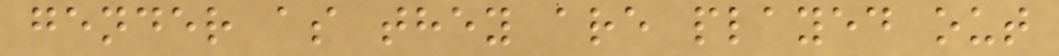gender as they are played out
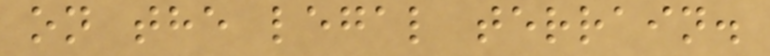on the legal terrain.
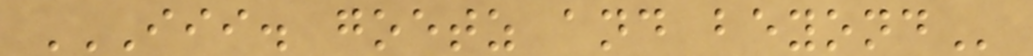III. GOETZ AND BEYOND
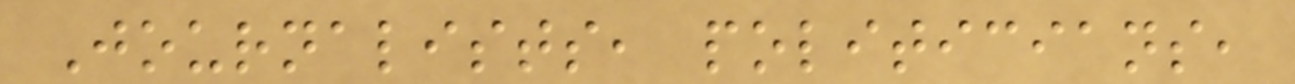Journalists, politicians,
